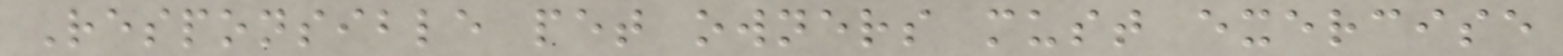Responsible pet owners must exercise
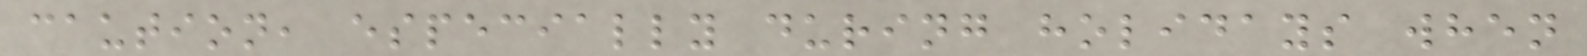caution, especially during holidays when
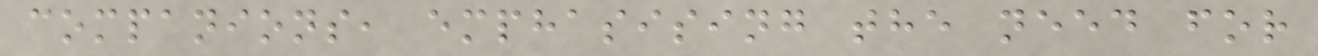companions, emphasising the need for
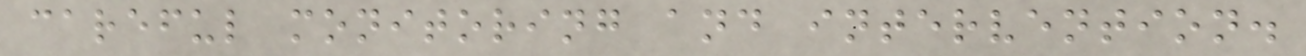careful monitoring and intervention.
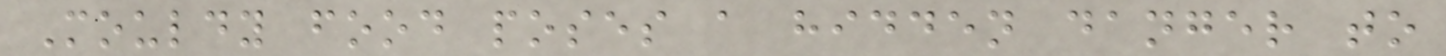Mouldy food poses a hidden danger to
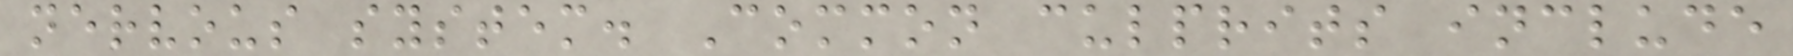nervous system. Common culprits include
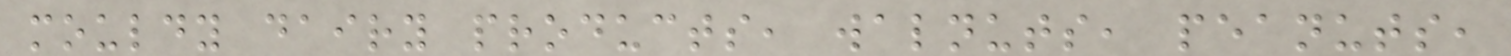mouldy dairy products, walnuts, peanuts,
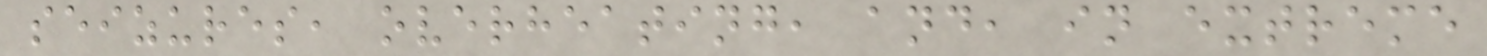seizures, overheating, and, in extreme
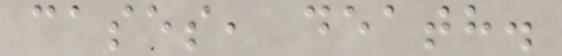cases, death.
